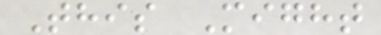This Might
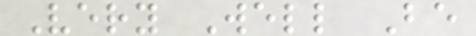Very Well Be
